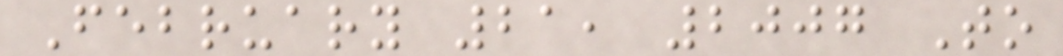February 21, 2007 To
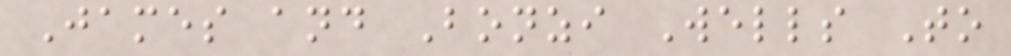James and Bonzi Wells To
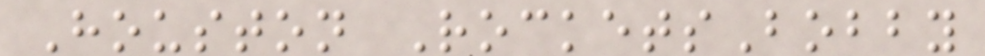Houston RocketsBobby
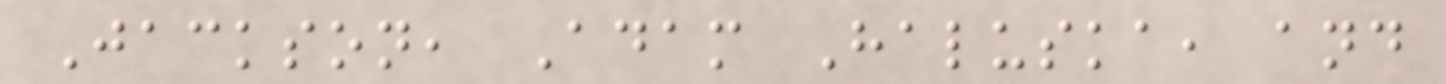Jackson, Adam Haluska, and
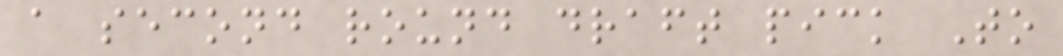a second round draft pick To
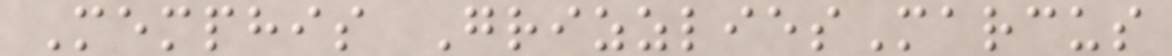Memphis GrizzliesMarcus
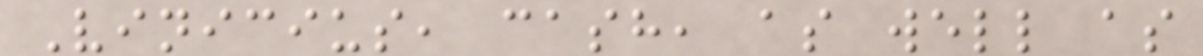Vinicius, cash, as well as
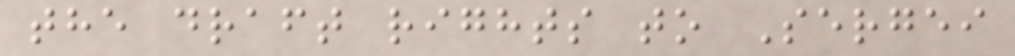the draft rights to Sergei
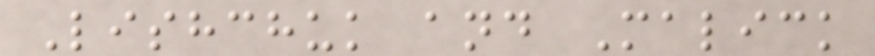Lishchuk and Malick
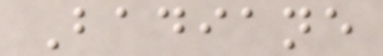Badiane
